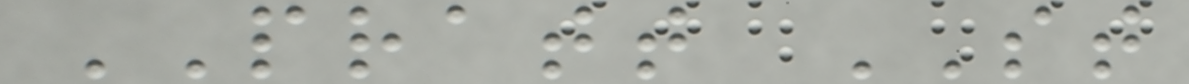PRATT ST
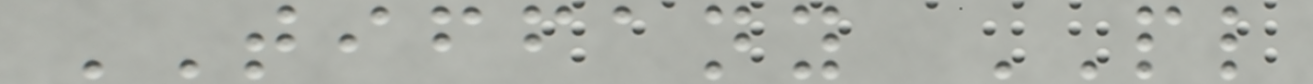TIFFANY PL
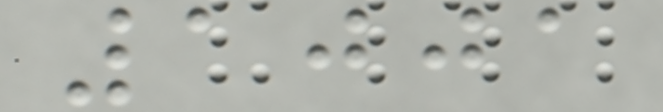1001
